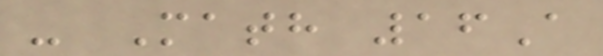- Math 16A
